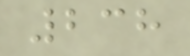238
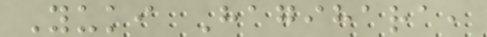Yuki Hagihara,
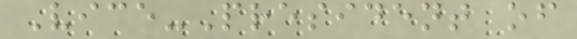Vice-President of
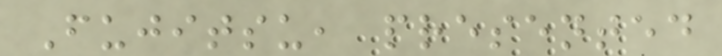Fujitsu, presented
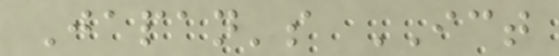Japan's ICT
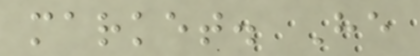market. He
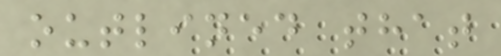outlined that
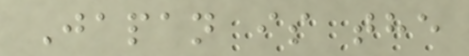Japan is the
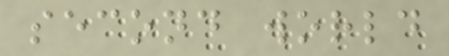second world
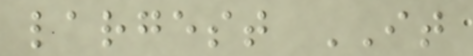largest IT
